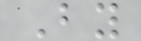By
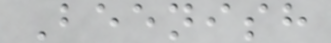Beenish
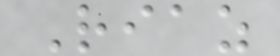Riaz
